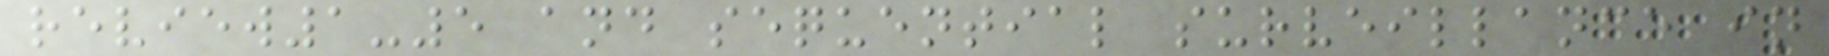review1-5 and sequential surveillance in
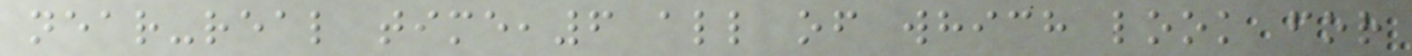near-real time,6 all of which look for
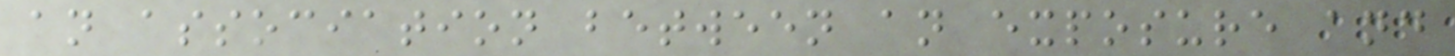an association between an exposure and
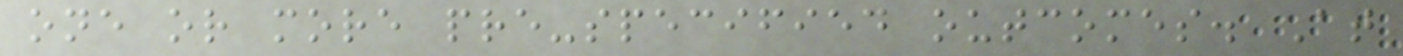one or more pre-specified outcomes. At
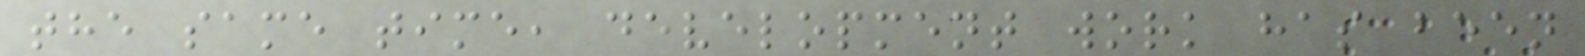the same time, development work has been
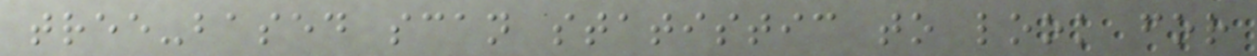tree-based scan statistic to look for
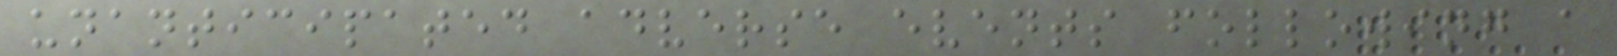unanticipated adverse events following a
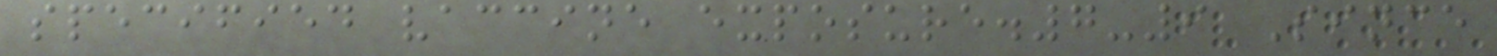specified vaccine exposure.7-9 Since
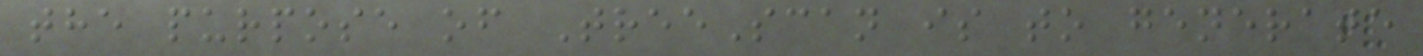the purpose of TreeScan is to generate
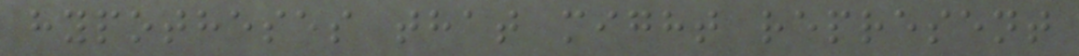hypotheses that might represent
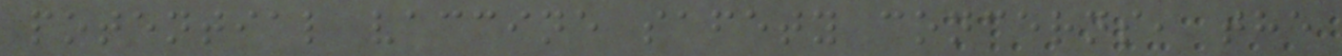potential vaccine safety concerns, the
